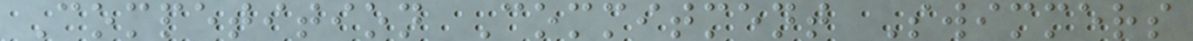Competition Commitment Swimmers
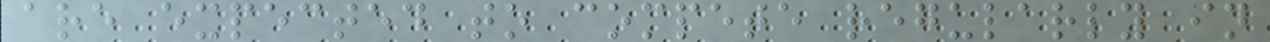are expected to compete regularly in
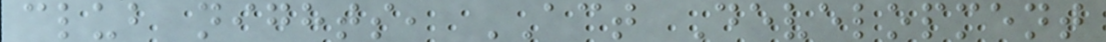club nights, ACT Development
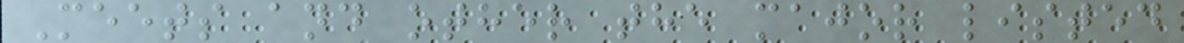Meets and other the major listed
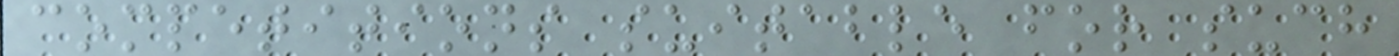competitions suitable for such
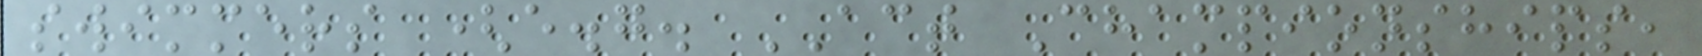swimmers (e.g. ACT Championships,
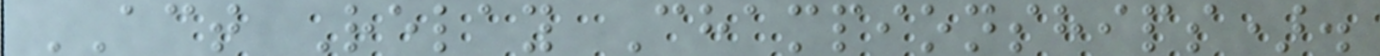ACT Relay Championships).
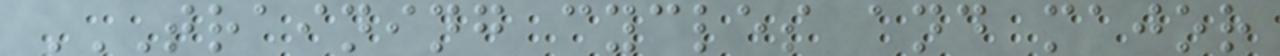TRAINING CYCLES AND MAJOR
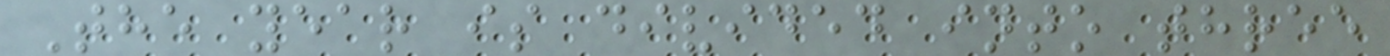The year is divided into three
